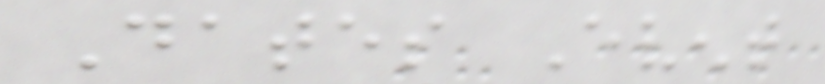Dates Event
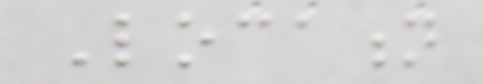Location
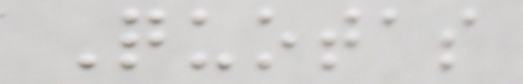Quotas
